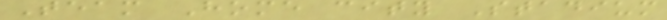Team Home city Stadium
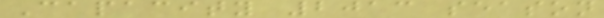Capacity 2013 season
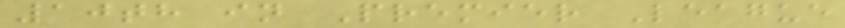10th in Premier League
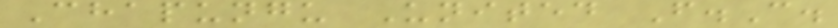Chapungu United F.C.
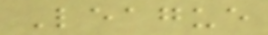League
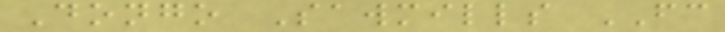Dongo Sawmills FC
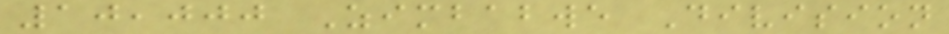10,000 Zimbabwe Division
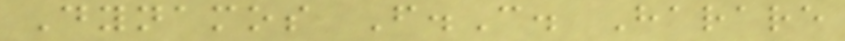Dynamos F.C. Harare
